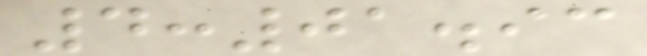4:01.93
